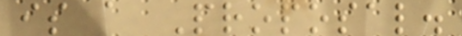is a Proposal.
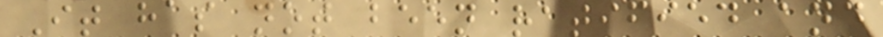It has not been ratified and
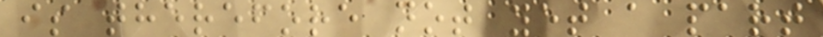is therefore not yet a part
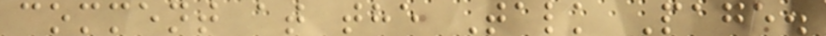comment at the Talk Page.
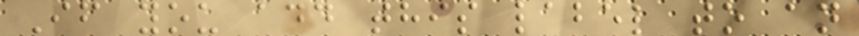If you add this label to an
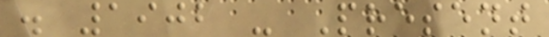. 1902 - Present
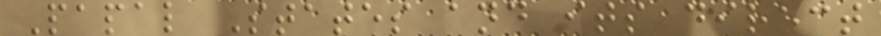Papal States and its direct
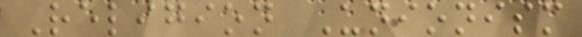Religion Unionism
